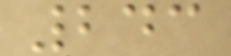243
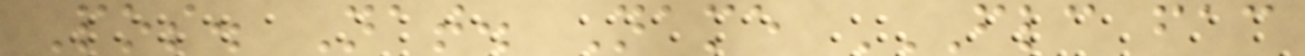Pos. Nat. Name FLC FAC
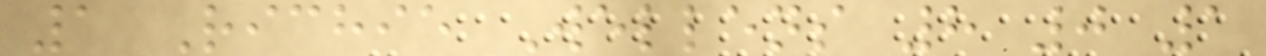1 Richie Wellens 8 0 1
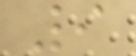9
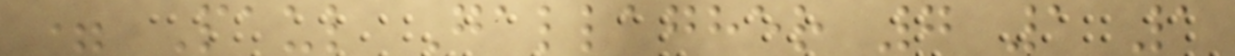= Paul Gallagher 7 1 1
